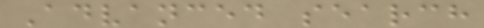Advanced search
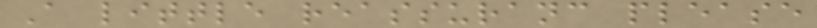A little reassuranc please
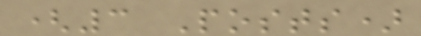(3 Posts)
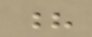?
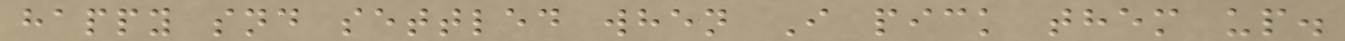happy snd settled when I pick them up.
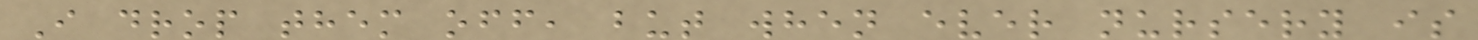I drop them off, but when ever nursery is
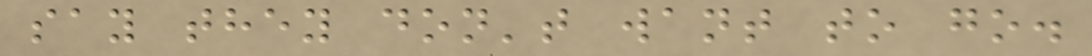say they don't want to go.
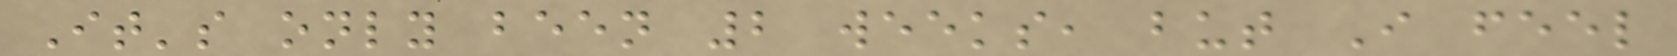It's only been 2 weeks, but I feel
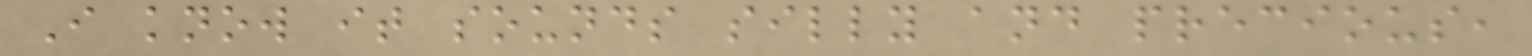I know it sounds silly and precious,
